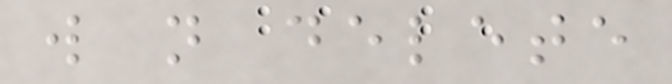will not delete
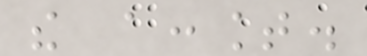the account.
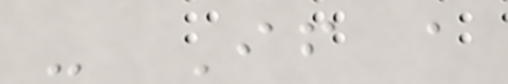- If a
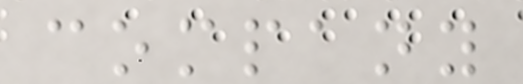company
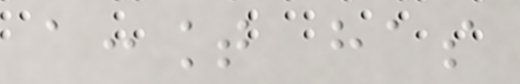account has
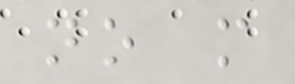no more
